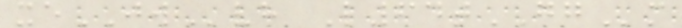xeJWvh L64tGGm
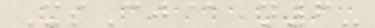XsCj@ n6-
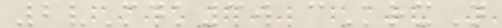2vMdk3w cKrxN
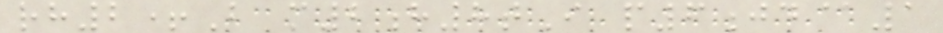rh2+B m2h8tI p6jd@1
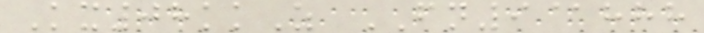Kx08kkZ FN9@hhh
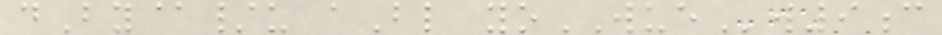dBy@/u aBl yoWUEw9c
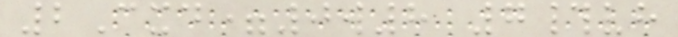2Cxd=0w8 7#vh
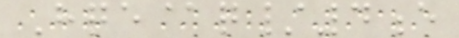Hqe@q/4e
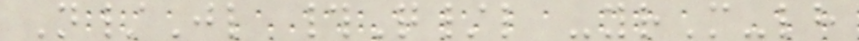N/Jl #Q/l -yrM-lh
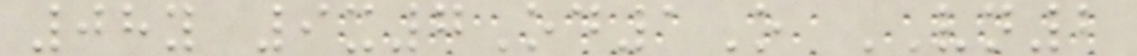08y 9x7Od1O VN2
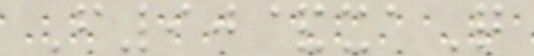F90&xaQ
